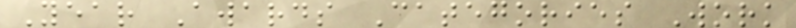Year Awards Categories Work
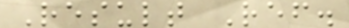Result Ref.
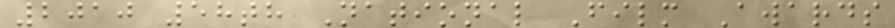2010 58th National Film Awards
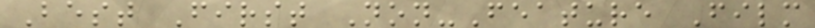Best First Non-Feature Film
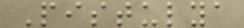Pistulya
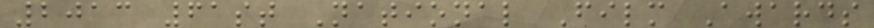2013 61st National Film Awards
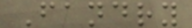Fandry
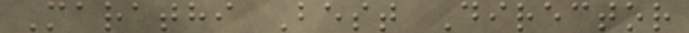Marathi Best Director
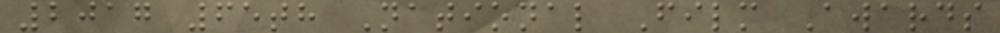2017 65th National Film Awards
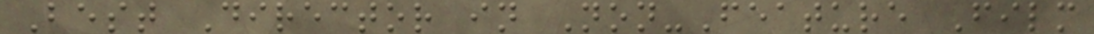Best Director in Non-Feature Film
